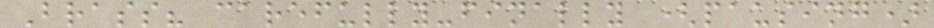Brass? carefully-finally (pausing)
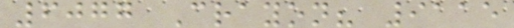6077 Crayon? 9115
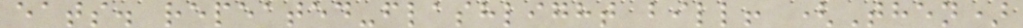eats. repeated-flashlight bill! (Then)
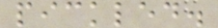pickled.
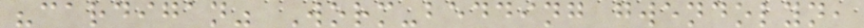"cardigan" Worm-bedding gwendolyn,
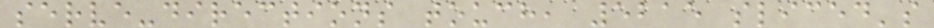serve-directions touch, 5215 sliced's
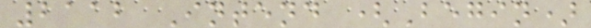2112 Intend (Begin)
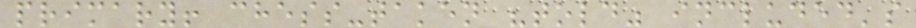primary! chess-taken "told" included's
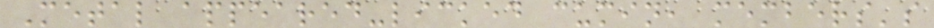Metal appeared-licked cumin, members's
